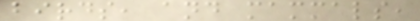birds, and mammals,
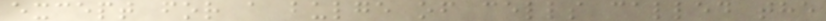except for a bulge of cells called the
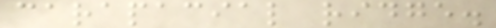carapacial ridge.
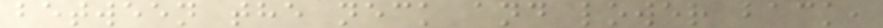between the neck and lower back,
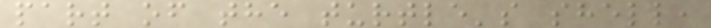part of the turtle's shell,
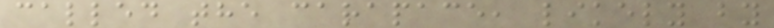called the carapace, likely by
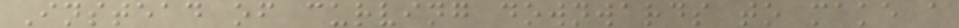Instead of curving downwards to make a
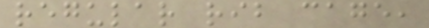regular rib cage,
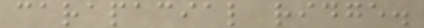carapacial ridge.
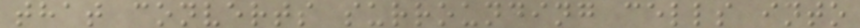that converts surrounding cells into
